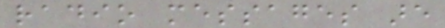radio messages are
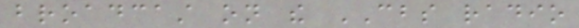broadcast on the CBS radio
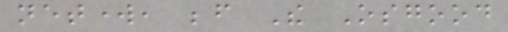network, before The Osgood
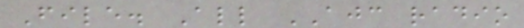File. All AJC radio
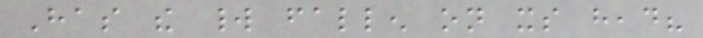Has the world fallen on its head?
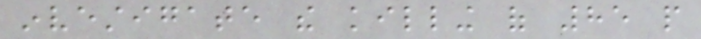investigate the killing of 85 people
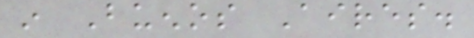in Buenos Aires.
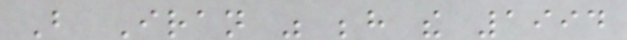But Iran was behind the 1994
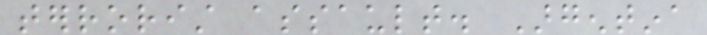terrorist assault. Argentina
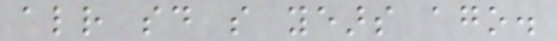already said so years ago.
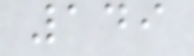149
